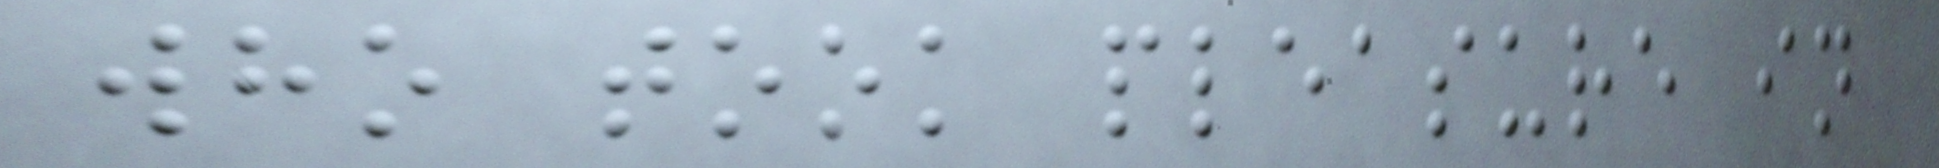who took pleasure in
